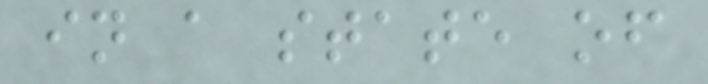in a state of
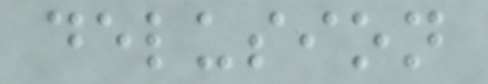delusion
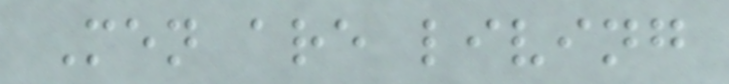Men are living
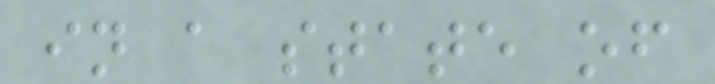in a state of
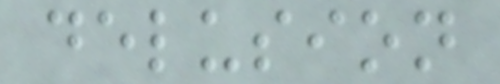delusion
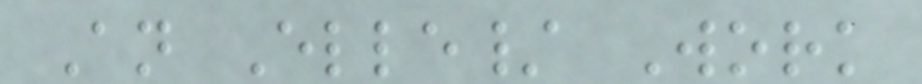An Elle/ Work
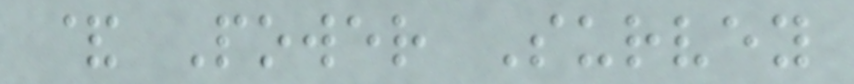& Power Survey
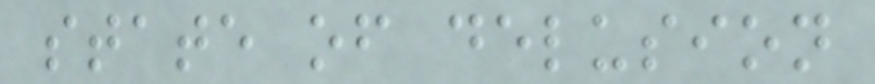state of delusion
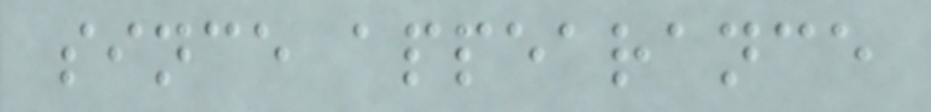since appearance
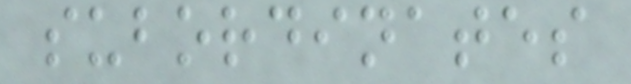subordinates
